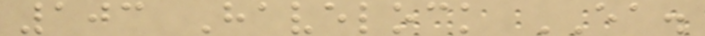103 Havelock EA.
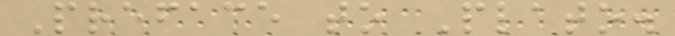Preface to Plato.
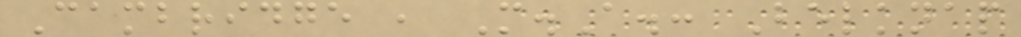Cambridge , M.A.: Belknap
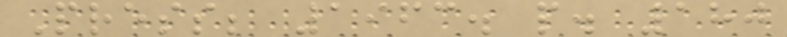Press; 1963. p. 180
